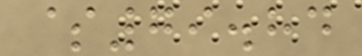$79.84
